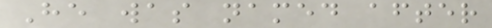He was named after
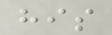his
